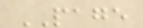PAGE
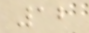12
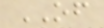OF
